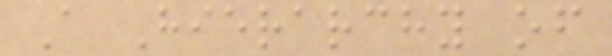A Hierarchy of
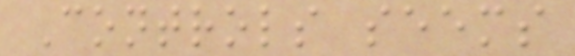Controls seems
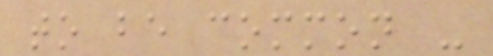to be common -
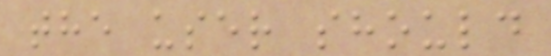the user should
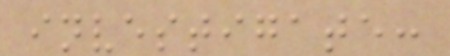investigate:
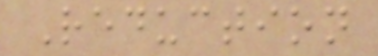Reduction
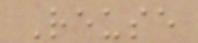Reuse
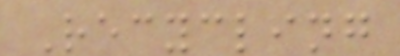Recycling
